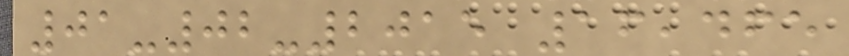01-02-2015 16,465
